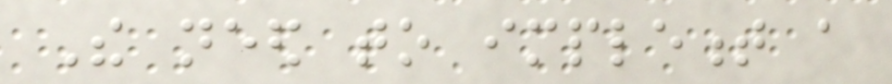The need to implement a
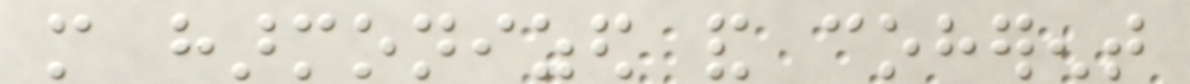more harmonized and coherent
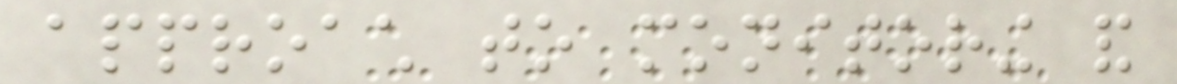approach to monitoring and
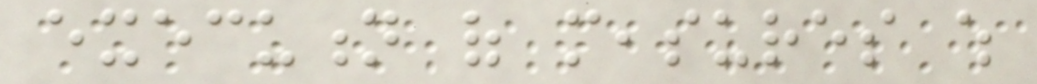execution of measures which
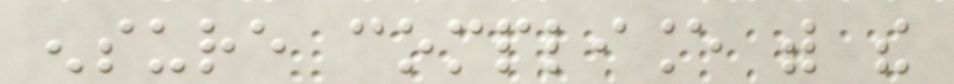ensure compliance with the
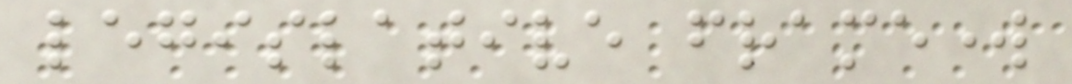legislative framework
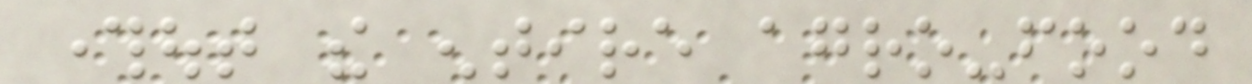throughout the entire agro-food
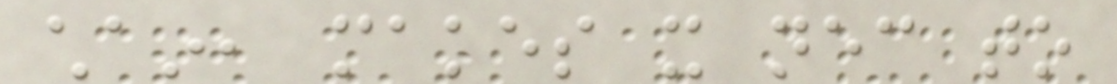chain, makes it necessary to
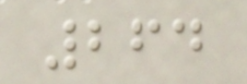264
